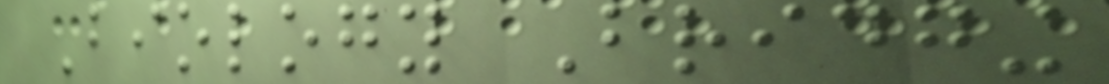Biology Bridging
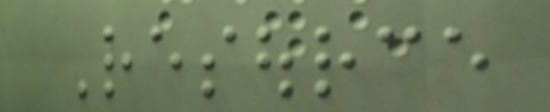Resource
